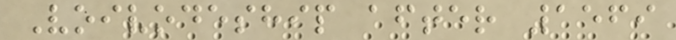Voivodeship after 1569
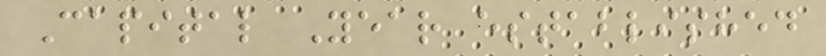Capital Year established
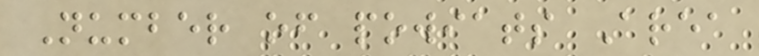Number of powiats Area
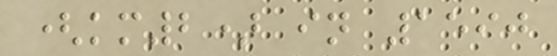(km2) in 1590
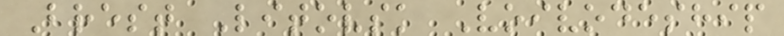Brest Litovsk Voivodeship
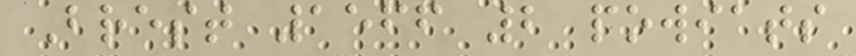Brest 1566 2 powiats
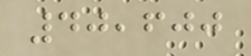40,600
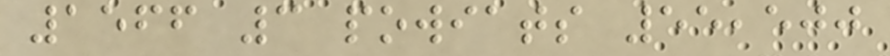1566 3 powiats 55,500
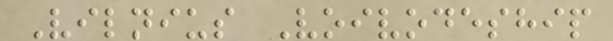Vilnius Voivodeship
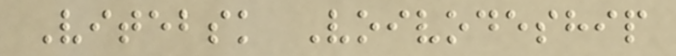Vitebsk Voivodeship
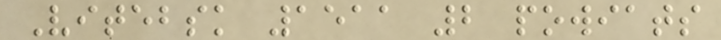Vitebsk 1511 2 powiats
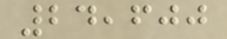24,600
